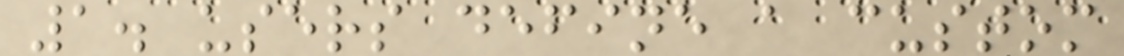1. users define a custom
